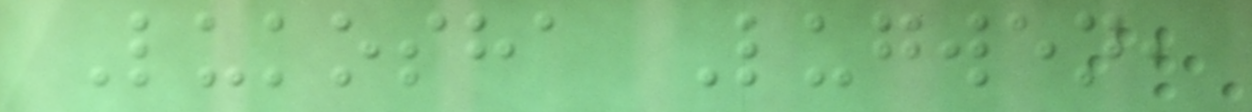Lukosha Lugwen,
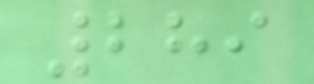289
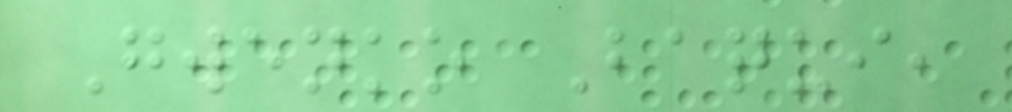Gwenko Baqui,
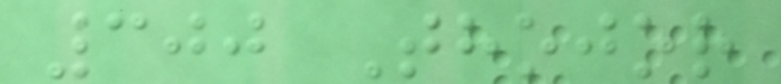300 Thojor
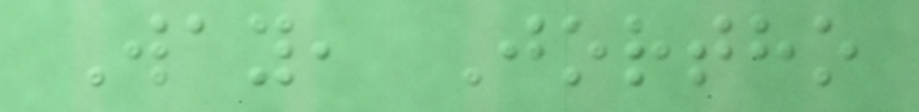Way, Jortho
